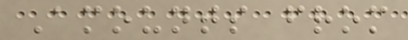Amounts from
